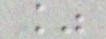%
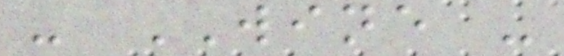- WINE -
